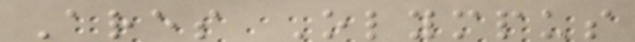Ares Olympus
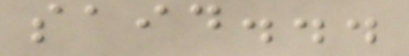said...
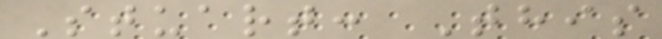Stuart: This
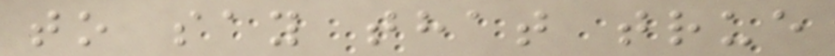to say that true
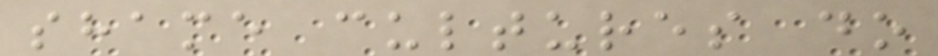shame cultures do
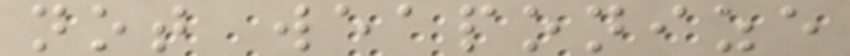not weaponize
